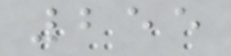255
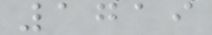1719
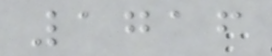1716
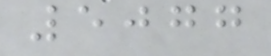5077
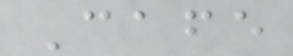Cafe
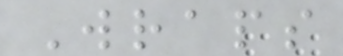Wraps
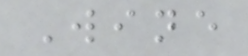Wine
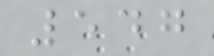547
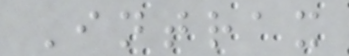Intrax
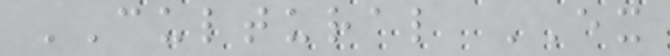CULTURAL EX
